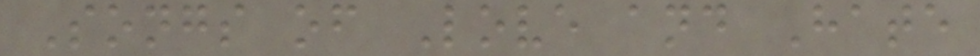Songs of Love and Hate
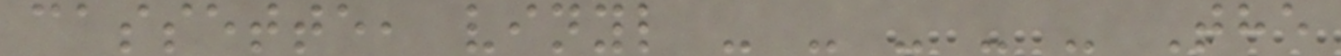cassette, vinyl - - - - - The
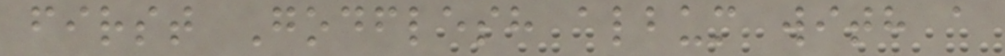first Godflesh album with a
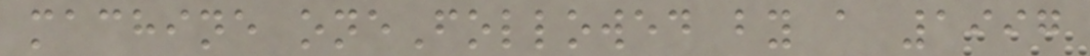machine oneFollowed by a 1997
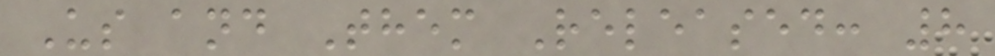Us and Them Released: 8
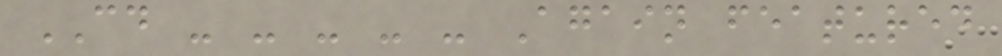CD - - - - - Again featured
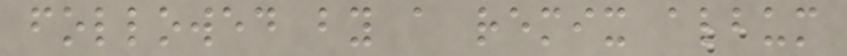followed by a remix album
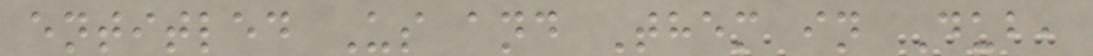entitled Us and Them in Dub,
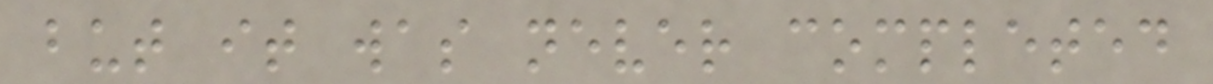but it was never completed
